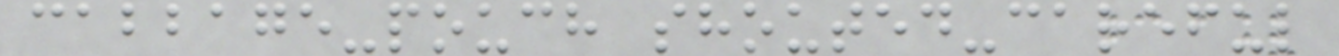cabbage-pouch shouted-careful
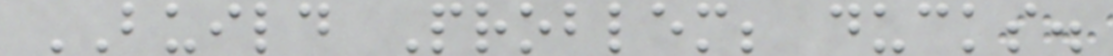BUILD Problem; ducks.
